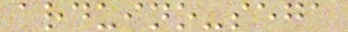arduino-sega
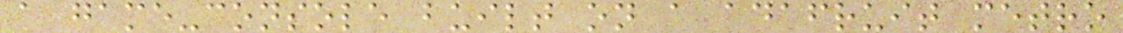a game-console built on a adafruit metro
